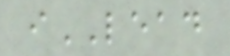iLEAD
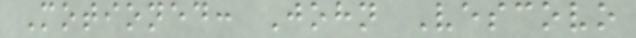Motioned: John Vescovo
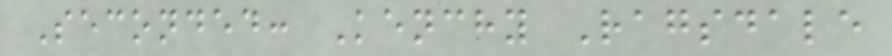Seconded: Kenchy Ragsdale
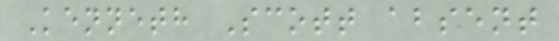Kenneth Scott absent
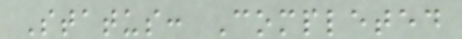Status: Completed
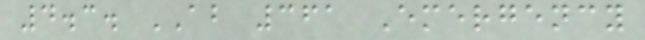4.3. AB 361 Emergency
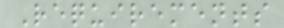Requirements
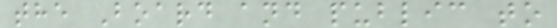the Board and public to
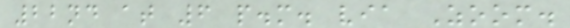22nd at 6 p.m. via Zoom.
